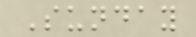Sunday
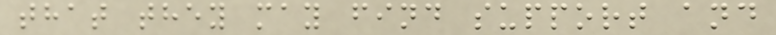that they may find support and
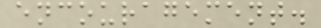encouragement.
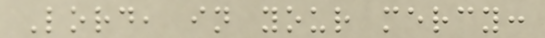Lord, in your mercy:
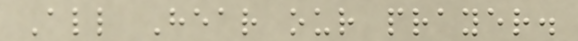All Hear our prayer.
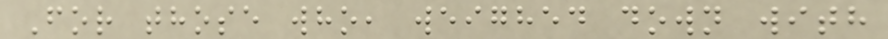For those who, weighed down with
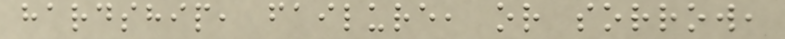hardship, failure, or sorrow,
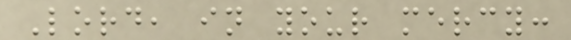Lord, in your mercy:
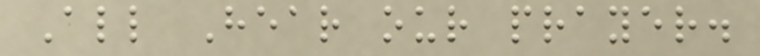All Hear our prayer.
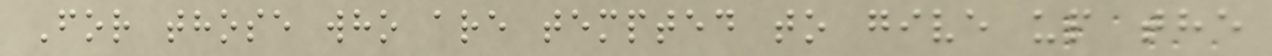For those who are tempted to give up the
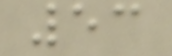53
